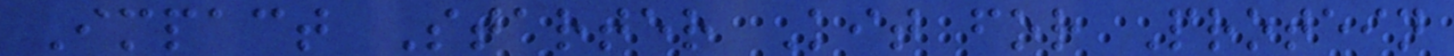Impact Starter Kit for Protein
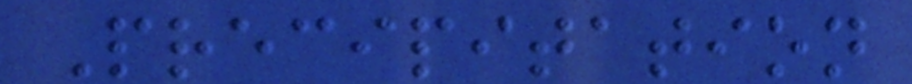Precipitation
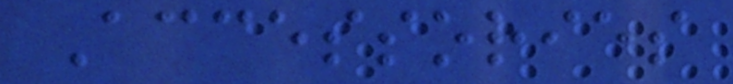Accessories
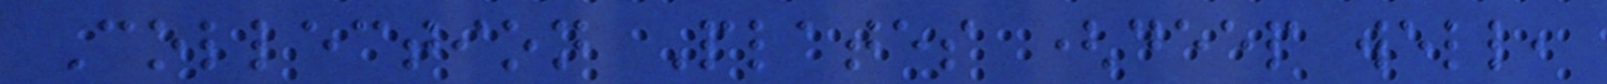Collection Plates (deep well,
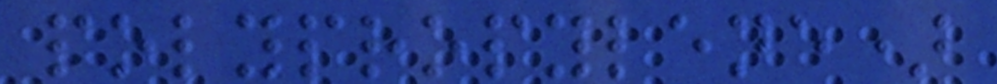polypropylene)
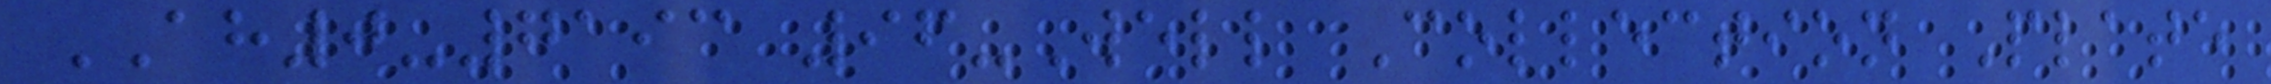AH0-7193 96-Well Collection Plate
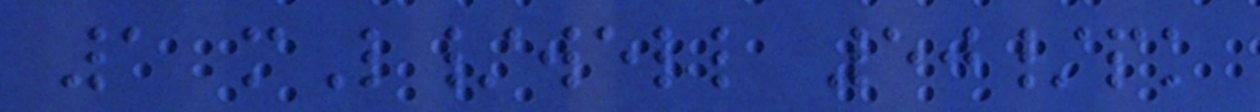1 mL/well 50/pk
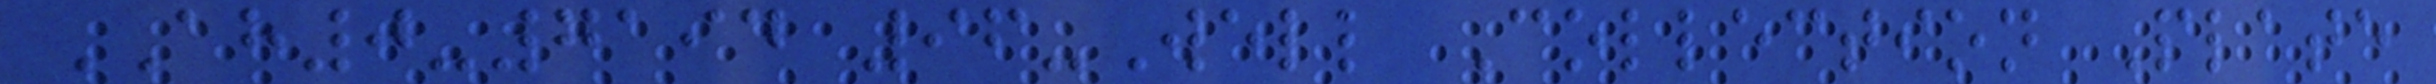AH0-7194 96-Well Collection Plate
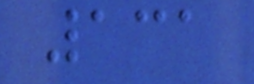131
